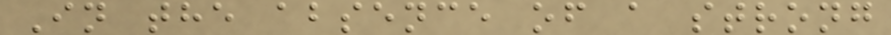In the absence of a strong
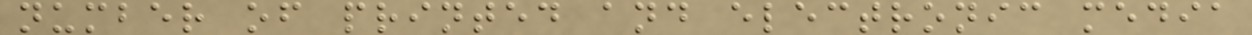number of printed and electronic media
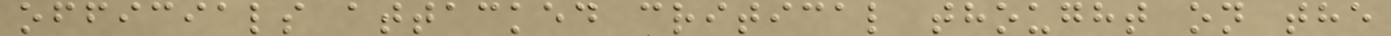officials attacked critical thought on the
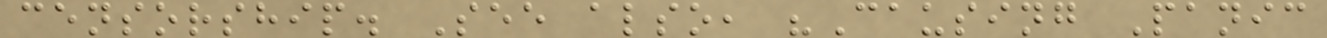censorship. See also, "Causing Panic
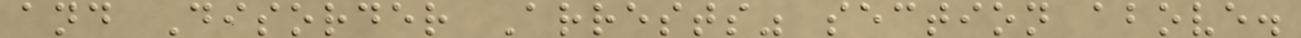and Disorder Arrests" section above.
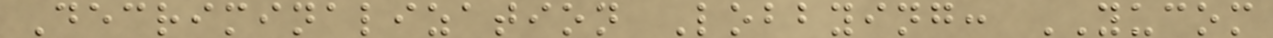Decriminalization Lobbying: YUCOM
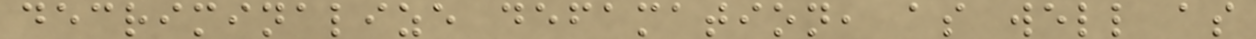decriminalize defamation, as well as
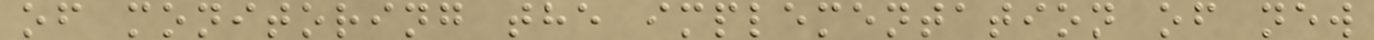of monitoring the implementation of new
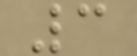3
